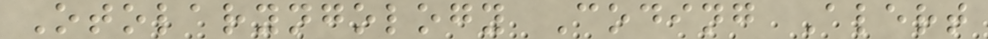Otolaryngology Coding Alert
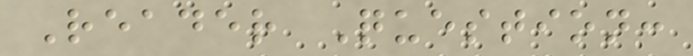Reader Question:
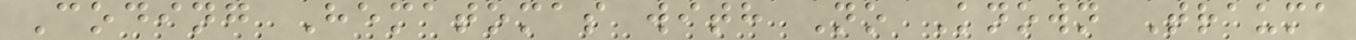Coding Hematomas with No Known Trauma
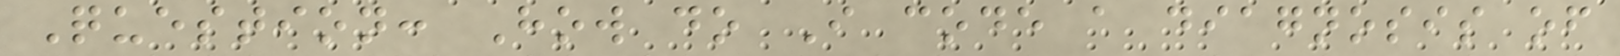Question: How do I code a diagnosis of
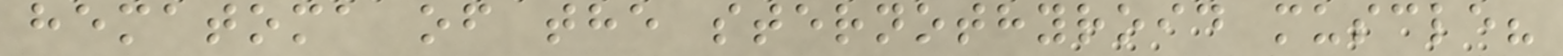hematoma of the sternothyroid muscle?
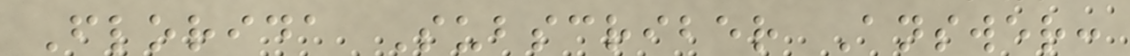Florida Subscriber Answer:
